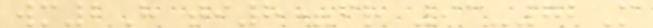wm2H ti8=fr 93-72M
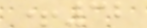+32
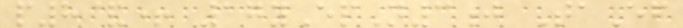p8&+ 17yEpN3j TaEf
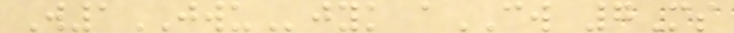W1JWUjyk aCW 7Ms
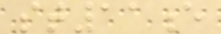st11e
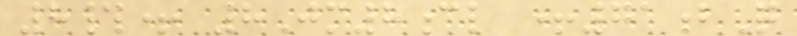8#+ 8Jm8cl +71bQ
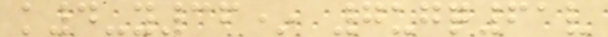k4-y36* 7ugq61v
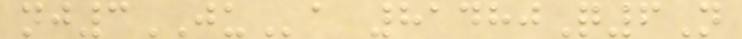nj3JUa 81480Q6N
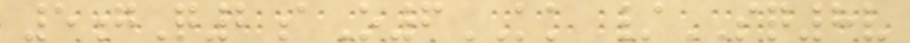5gQ2aO6KK /SQ8v
